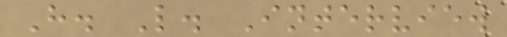H. L. Interview
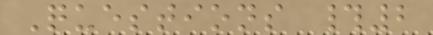Questions #2
